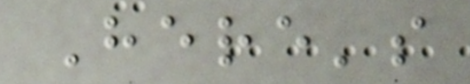Here's
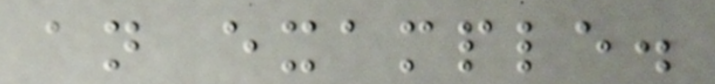an example.
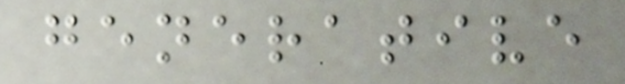generative
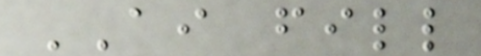AI fill
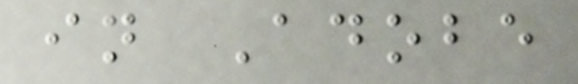in Adobe
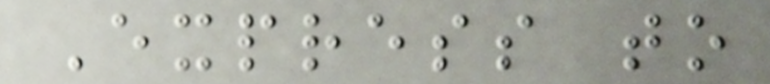Express to
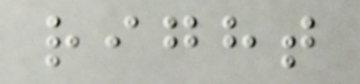right
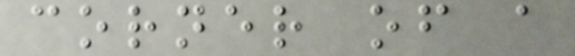corner of a
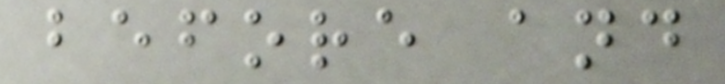before and
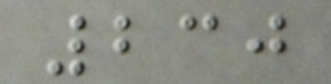230
